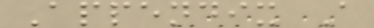Appendix A
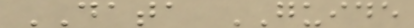DATA GUIDE
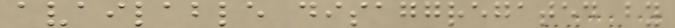available disaggregated by
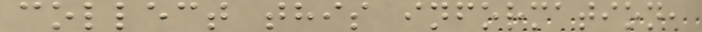collect this information,
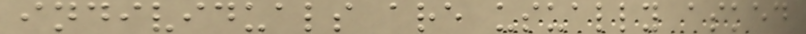individuals are usually asked
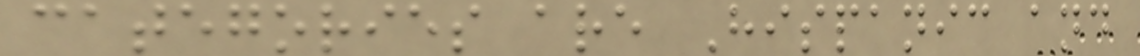categories are Hispanic and
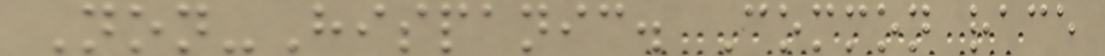Non-Hispanic. Common race
